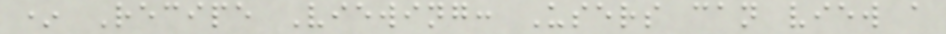* Recipe Viewing: Users can view a
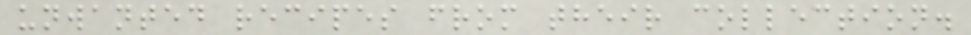unwanted recipes from their collection.
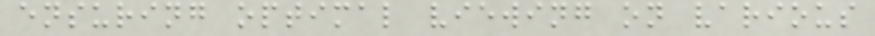ensuring optimal viewing on various
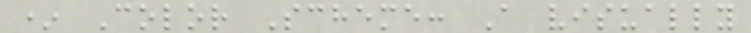* Color Scheme: A visually
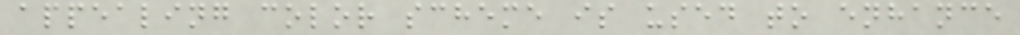appealing color scheme is used to enhance
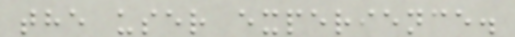the user experience.
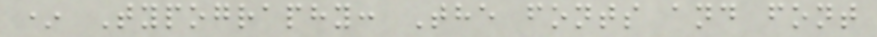* Typography: The fonts and font
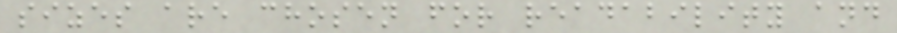sizes are chosen for readability and
